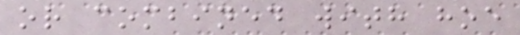or combined with hoe
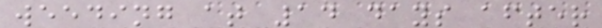weeding at 14 days after
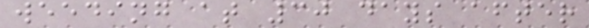weeding at 30 days after
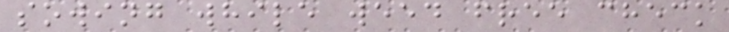sowing while weed free check
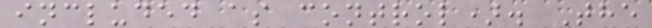included as control). The
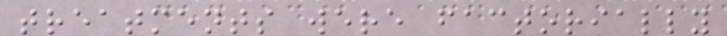treatments were factorially
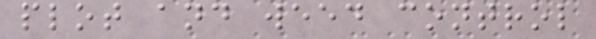plot and weed control
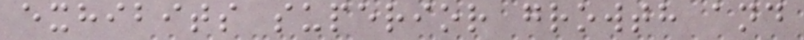exhibits superior growth and
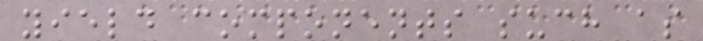yield components such as
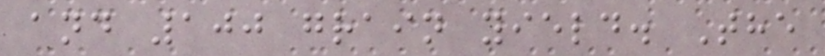and 100 grain yield. The
